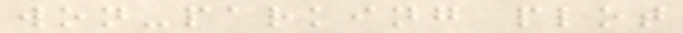won-parking plot
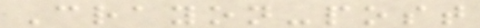Crayon-post
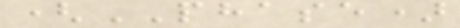(PHASE)
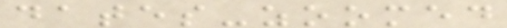dates-zoomed
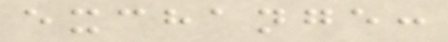exchange:
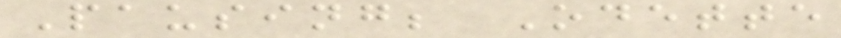Pausing; Odette
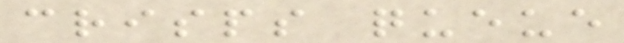crisps queue
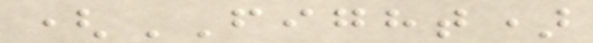(FIGHT)
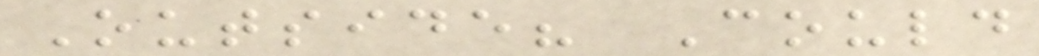Outside? Could
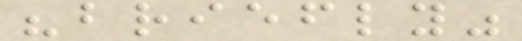"briefly"
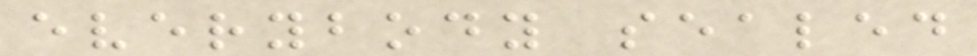everybody sealed
